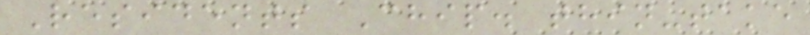Residents Chip. thin-take
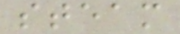steam
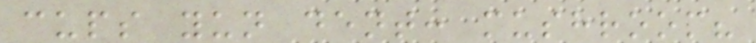cups yun dent: mushroom?
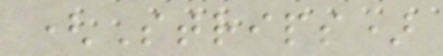(Strips)
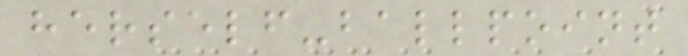herself-ballpoint
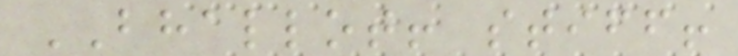BHALLOT! stiff!
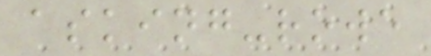asking-rowe
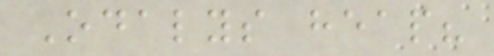Odalys heap?
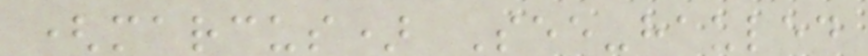(marcus) See-hauled
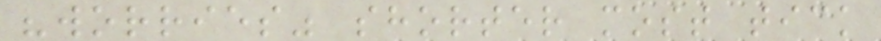"worries" shorter most tick
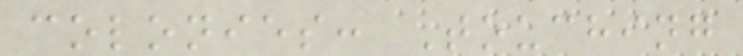colonies: Touching
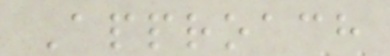Approach
